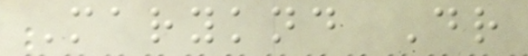Maryknd Dr
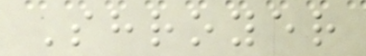Shroyer
